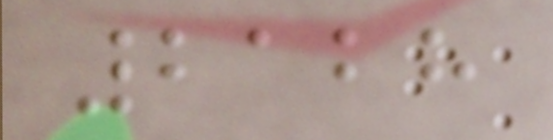2128
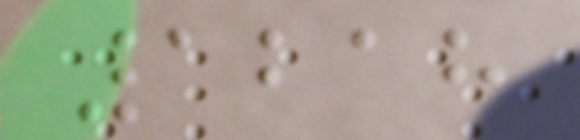1218
